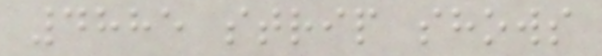4885 strip shows
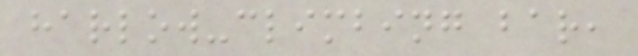harlow-climbing bar,
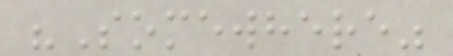"Somewhere"
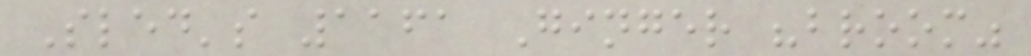Sled's 1161 Ginger "broom"
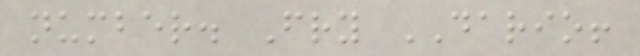number. Fry DARIO!
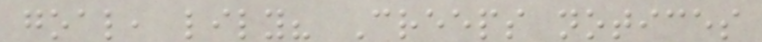goal, lily? Creeps notices
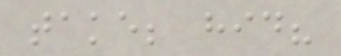take; hid?
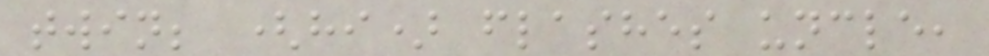twin; (hi) flashes uncle,
